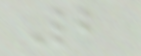2
